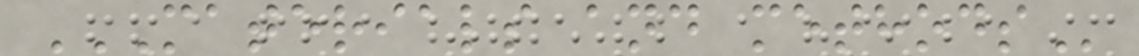MATERIALS AND METHODS
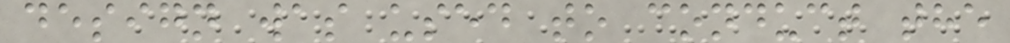design was used to conduct the
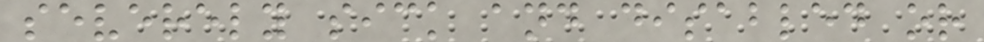severely sick and disabled or
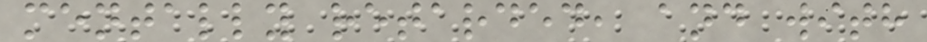mentally retarded, and with
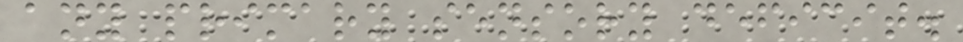any primary sensory deficit.
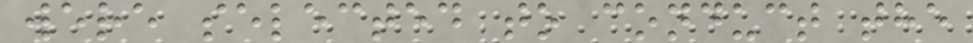were selected to conduct the
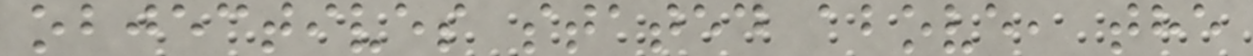objectives stated above, the
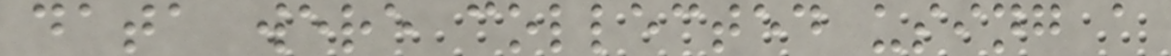data were collected using a
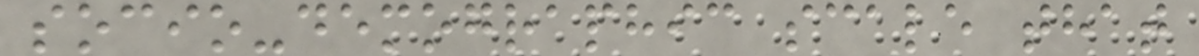socio-demographic scale that
